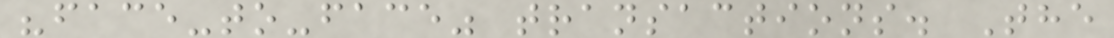"face-to-face" transactions. The
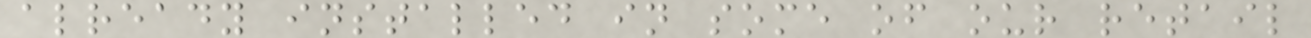already installed in some of our retail
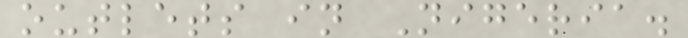outlets in Nigeria.
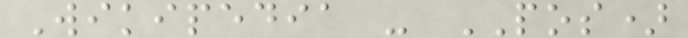Wikipedia - POS)
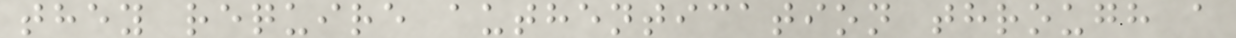they require authentication through a
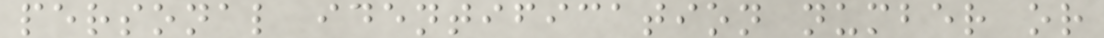personal identification number or
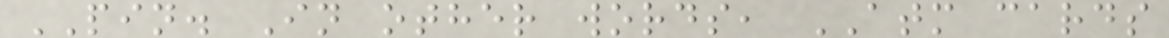PIN. In other words, ATM cards
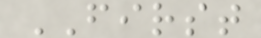FIRST
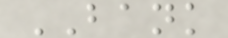BANK
